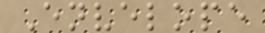Envelope
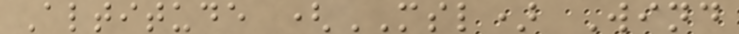Altitude (MSL) Wind
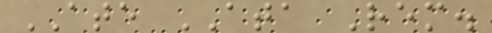ATE ATA Rem.
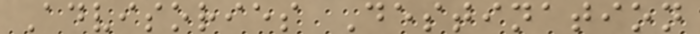Advisories Destination
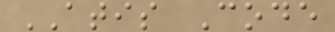ATIS Code
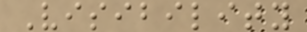Visibility
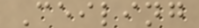Ceiling
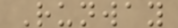Runway
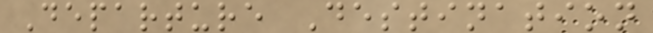Departure Destination
